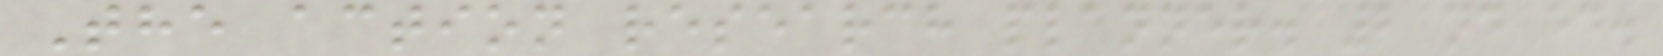The action research planner. 2 nd ed.
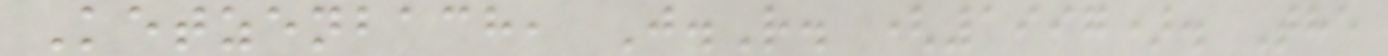Ketzenbach, J.R. (1997). The
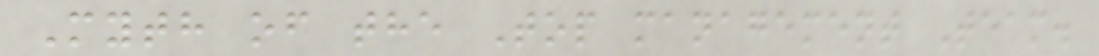Myth of the Top management Team.
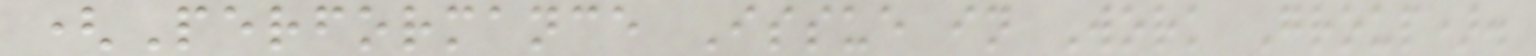(Performance Issue in Work Group).
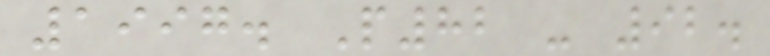1997. P82 - 92.
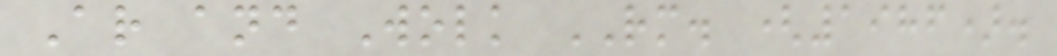Ar and Wolk RM. (1986).
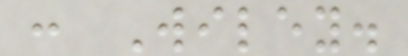: Wiley.
